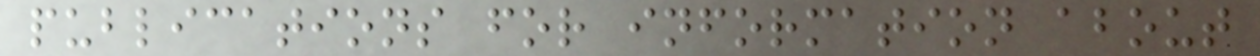publications for information about
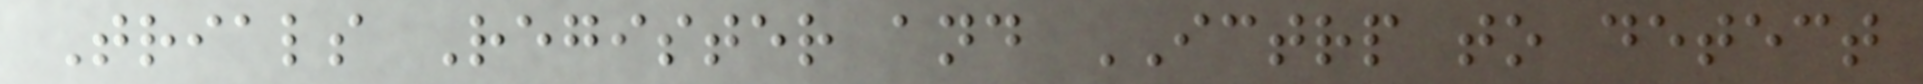Trials Register and ICTRP to detect
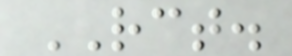RCT.
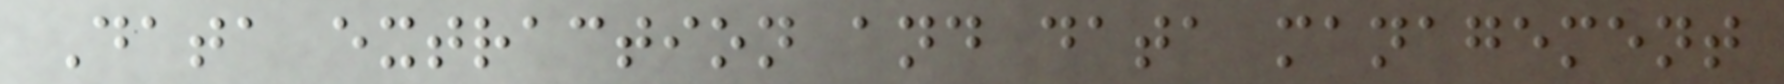Data extraction and data management
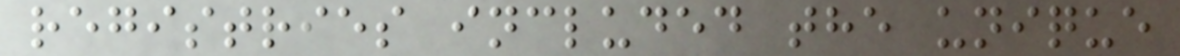registries included the unique
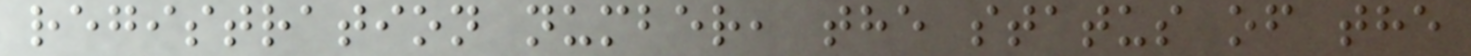registration number, the status of the
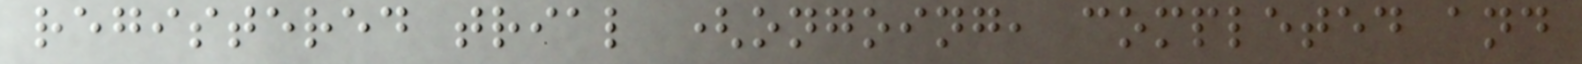registered trial (ongoing, completed and
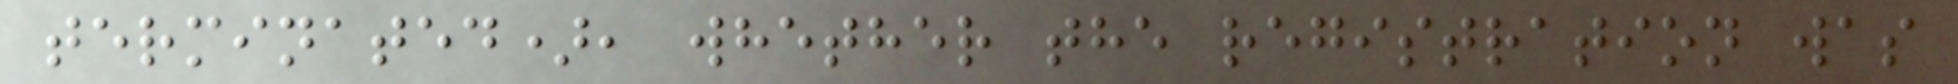terminated), whether the registration was
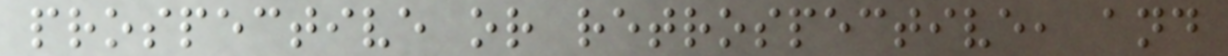prospective or retrospective, and
